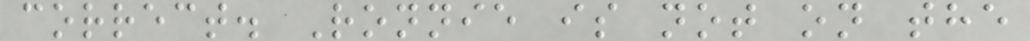correct. Ronnie is not on the
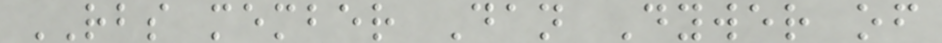RBS member Dan Dywer of
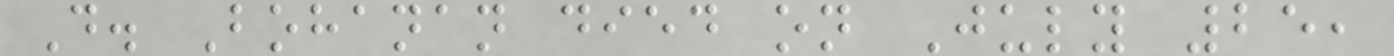D. Bohanan died on July 25,
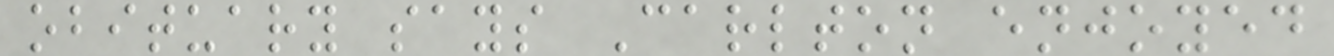obituary says Carlton enjoyed
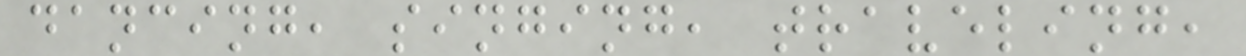dancing, singing, traveling,
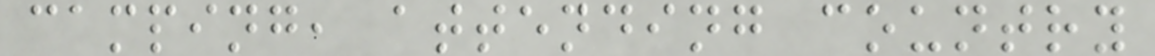camping, attending country
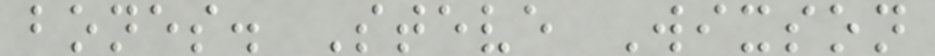bones. Steve Wixson
